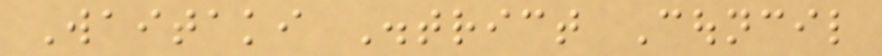Waitaki District Council
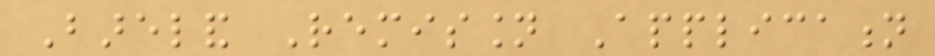Bareland Remission Application
